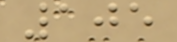105
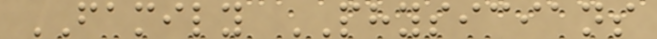FAMILY PHYSICIANS
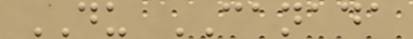DU CANADA
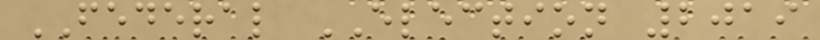FEDERAL ELECTION 2019
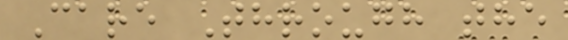Care Through the
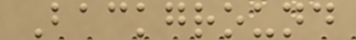Background
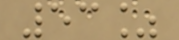53%
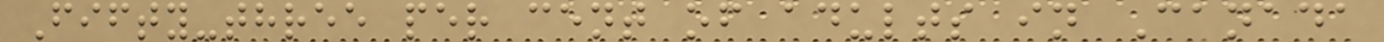Fifty-three per cent of adults in Canada
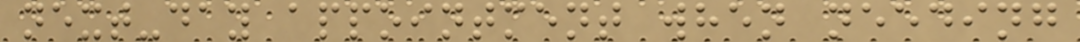next-day appointment when needing
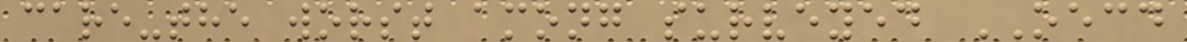care-the worst among surveyed OECD
